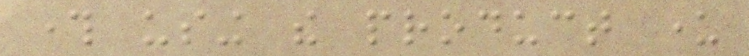through using the product under
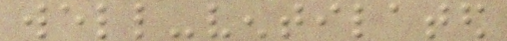well-ventilated
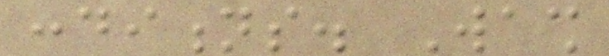conditions. Wash
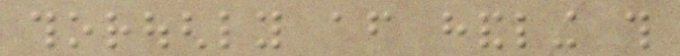thoroughly after handling this
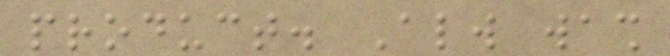product. Always wash
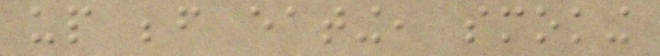up before eating, smoking
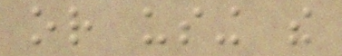or using the
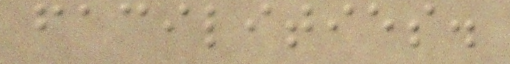facilities.
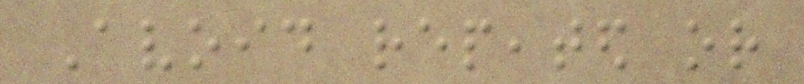Avoid repeated or
